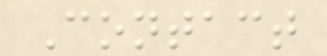Contact
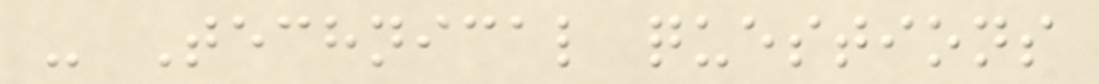- Technical questions
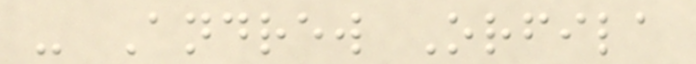- Andrew Orfila
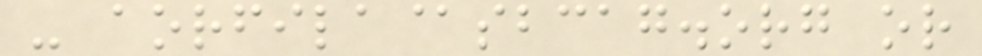- aorfila@sbcag.org or
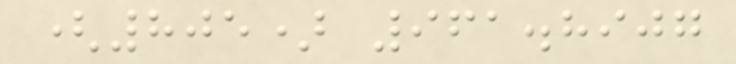(805) 961.8907
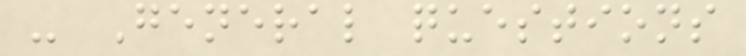- General questions
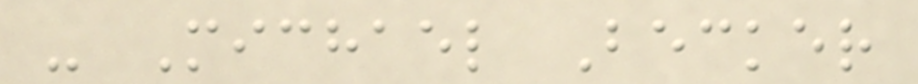- Michael Becker
